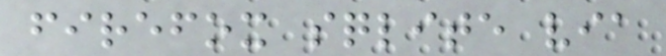firefox sqlite via
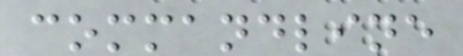commandline
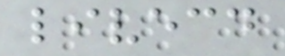livecd
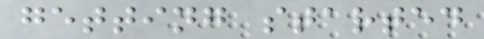getting started
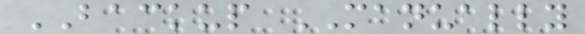BACKUP MANUALLY
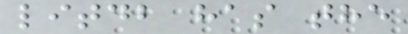litdb has the
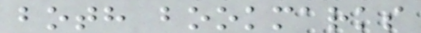both bookmarks
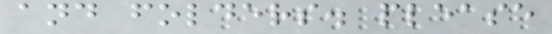and folders. please
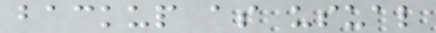backup as usual
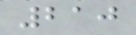210
